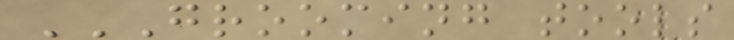GROOMING TOOLS
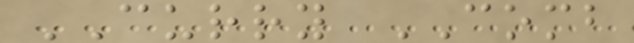CURRY COMB
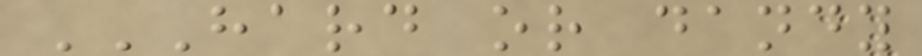HARD OR DANDY
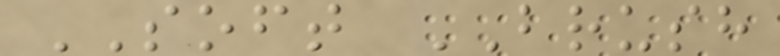SOFT BRUSH
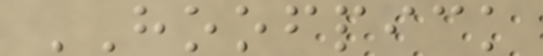HOOFPICK
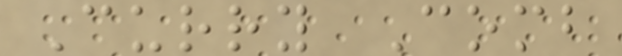Curry Comb
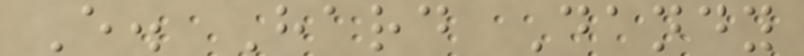E. Hard Dandy
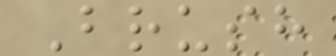Brush
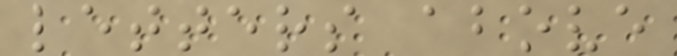letters above
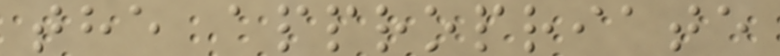the appropriate
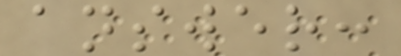answer:
